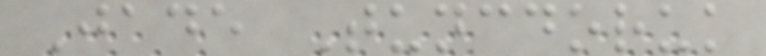Jade Tuncdoruk
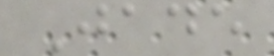Jade
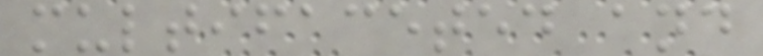multifaceted and
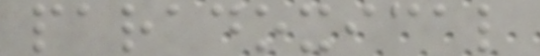paradoxical
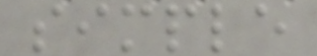simple
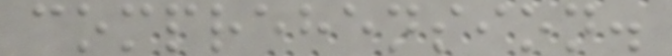comprehension.
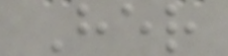Her
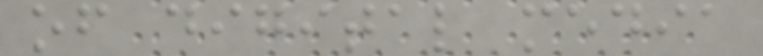of digital media
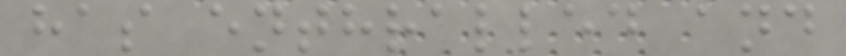has enthralled and
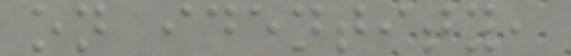on identity,
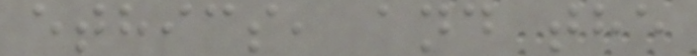ethics, and the
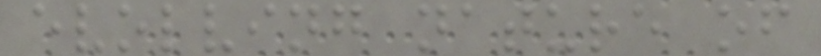evolving nature of
